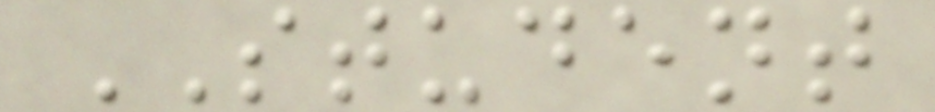STUDENT
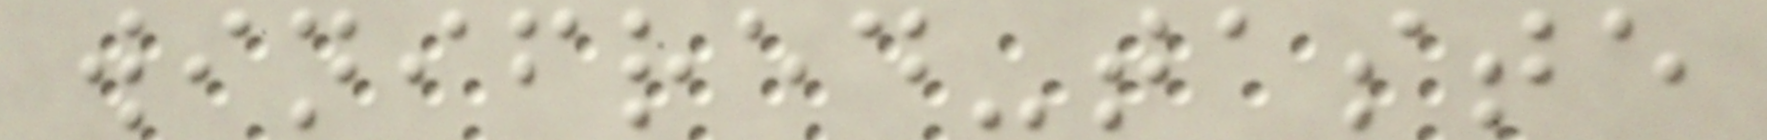winifred-taste
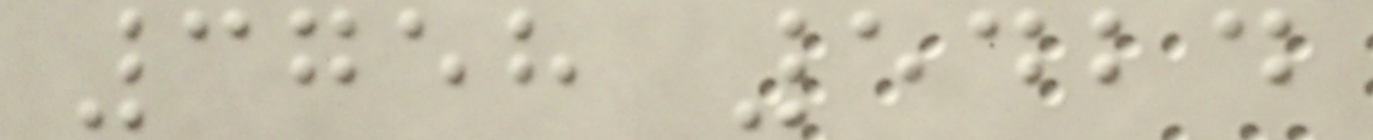3758 5424
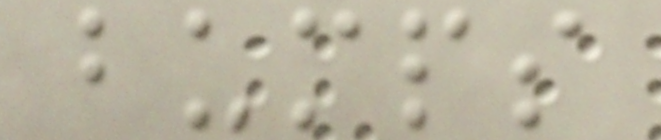bumps
